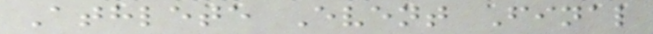Athlete Event Final
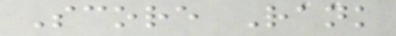Score Rank
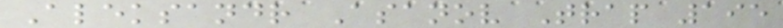Aleksandr Asanov Trap 195
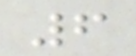6
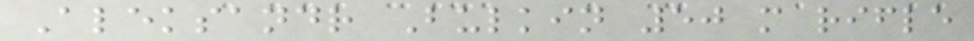Aleksandr Bulkin 50 m rifle
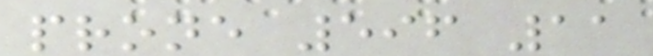prone 596 11
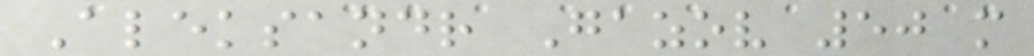Aleksandr Gazov 50 m
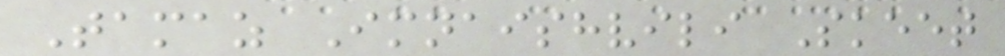Tamaz Imnaishvili Skeet
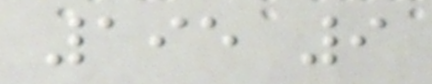195 9
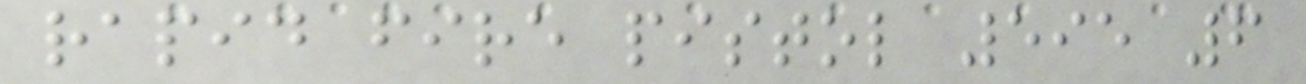rapid fire pistol 595 6
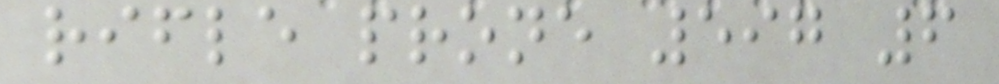rifle prone 597 6
